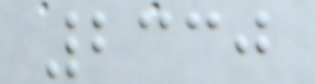2330
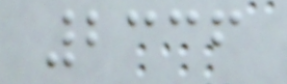2336
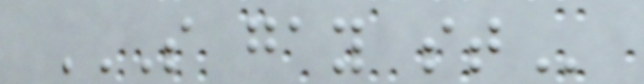S GAY ST
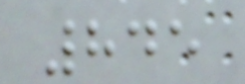845
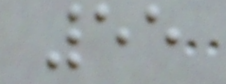55
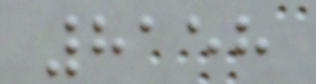8158
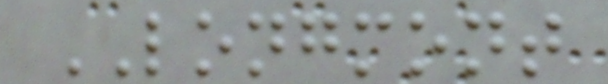LONGMONT
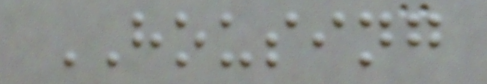HOUSING
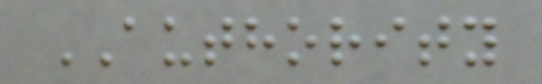AUTHORITY
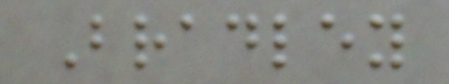Bradley
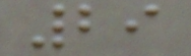29
